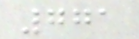771
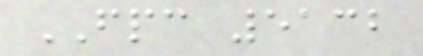FPC 5132
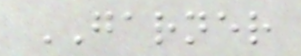GARNER
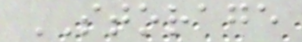STORAGE
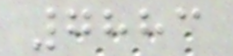7883
